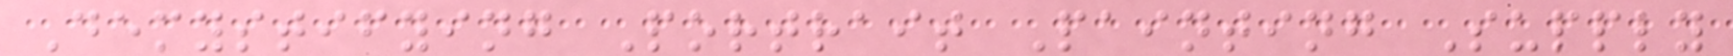Demystifying Portrait Painting Supply
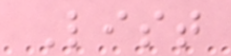List
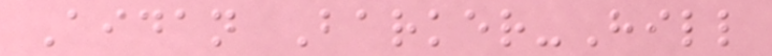Aidan Barker-Hill
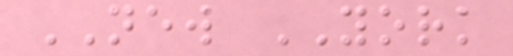NEW YORK
